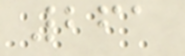261
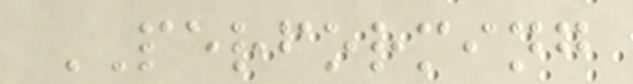PERFORMING
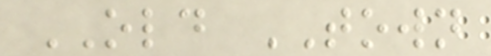OLD TOWN
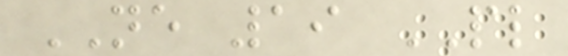NE 19 PL
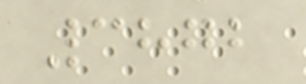3872
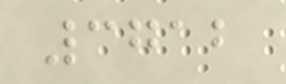3712
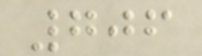706
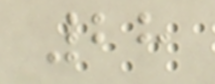28
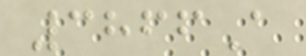3866A
